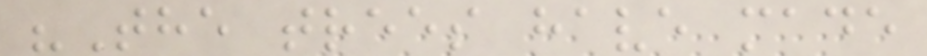"The trees have made
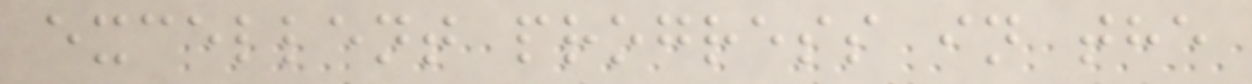excellent progress in the
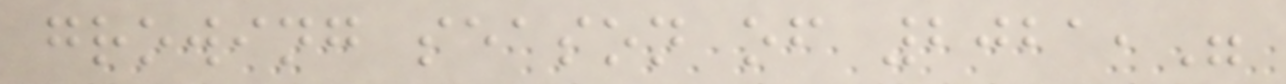growing season of 2021,"
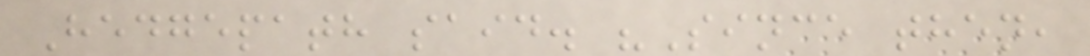Hedgepath said. "Since then,
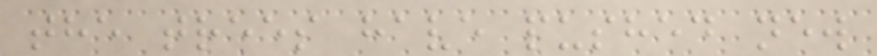the trees have pushed new
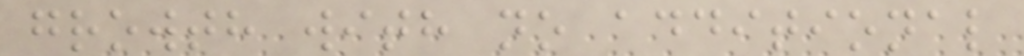growth with no additional
